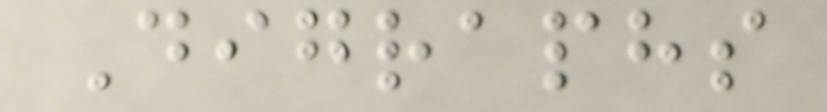Digraphs
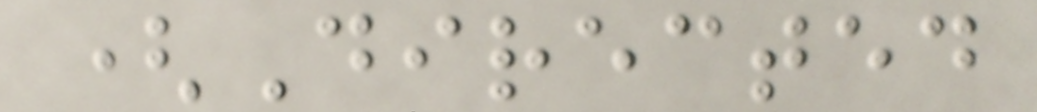(Directed
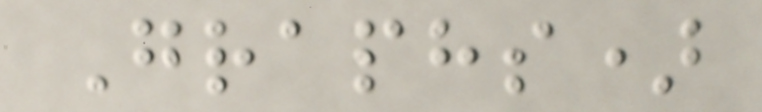Graphs)
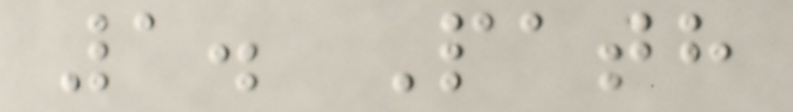1. Path
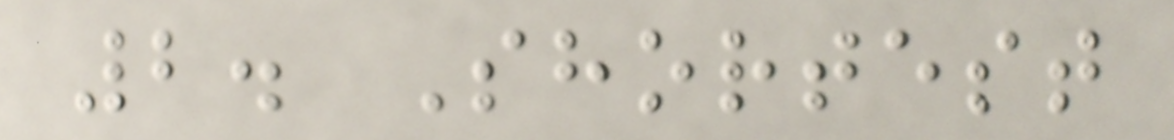2. Shortest
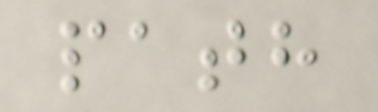path
